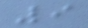9
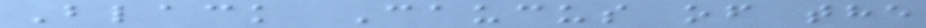Black Caucus of the
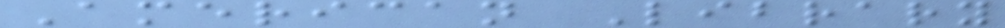American Library
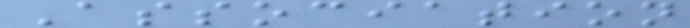Association
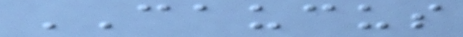CAUCUS
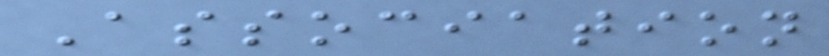Association
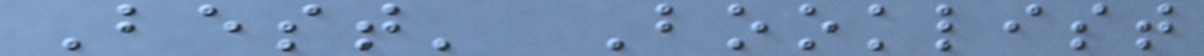Best' Booklist
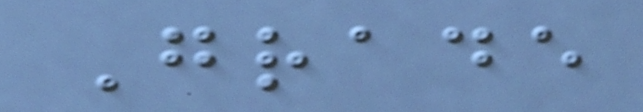Grade
